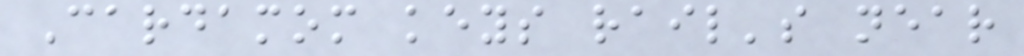Cardamom keys rail's near
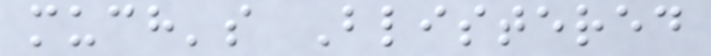much's Blistered
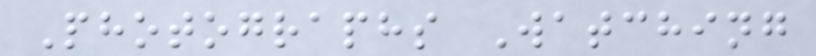Photographs Watching
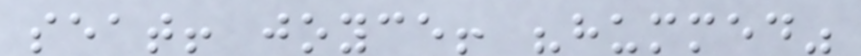seat! joyce! "hummed"
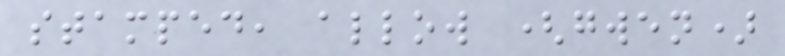stamped, allow (gwen)
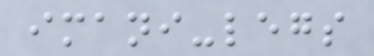imani-legs
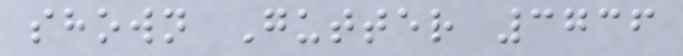shown Gutter 3736
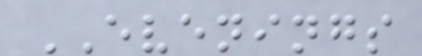EVENINGS
